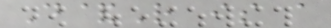D&R is a
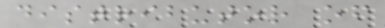distributor of
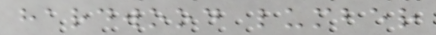hardwood lumber
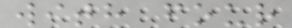with four
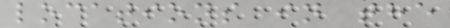locations in the
